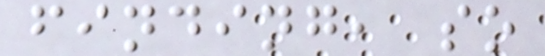finding, so
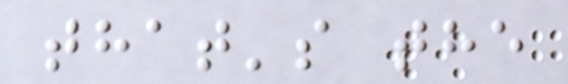that's the
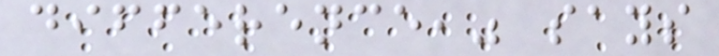difference," says
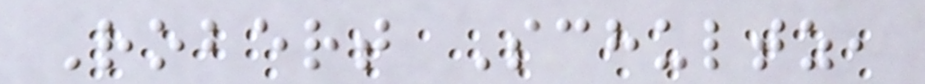Robert Schultz,
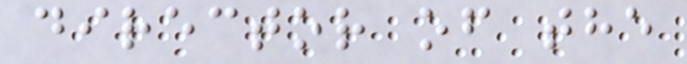director of the
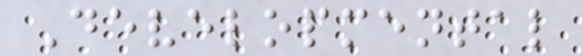Developmental
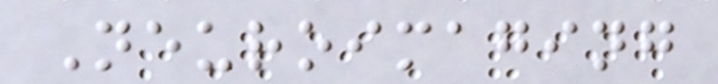Neuroimaging
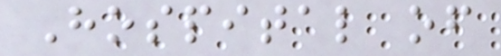Hospital of
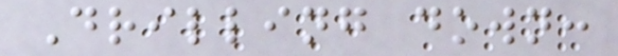Drilling down:
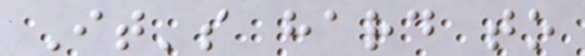It's hard to
